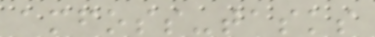amfoss-tasks
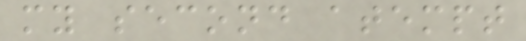my second atempt
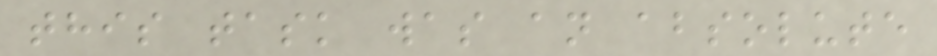this task was an absolute
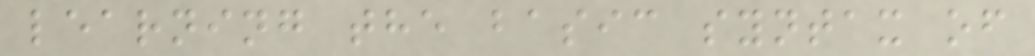learning the basic syntax of
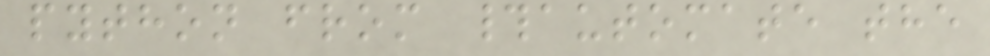python from #automate the
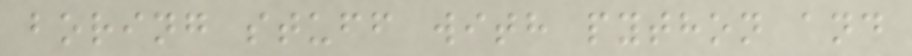boring stuff with python and
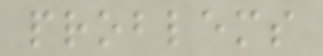problems
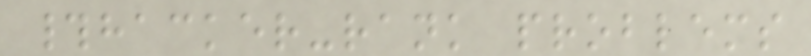#hacker-rank problems
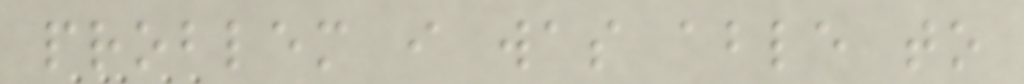problem i was able to
